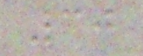30
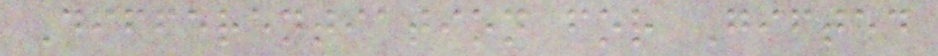Differentiation for Gifted
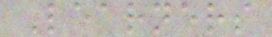Learners
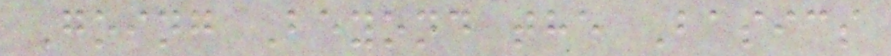Going Beyond the Basics
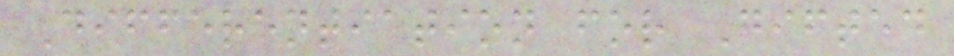Differentiation for Gifted
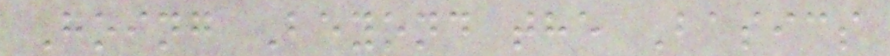Going Beyond the Basics
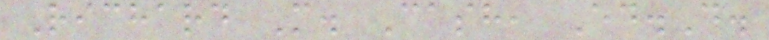Richard M. Cash, Ed.D.
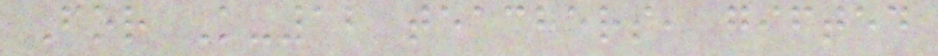For K-12 teachers, gifted
